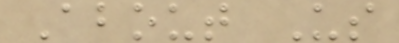About Us
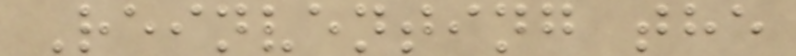Reinventing the
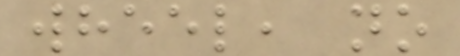wheel, no
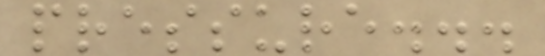pressure...
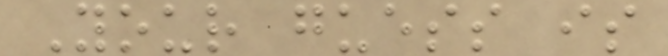Your guess is
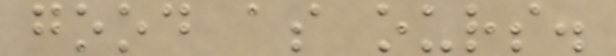good as ours.
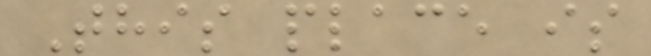This place is
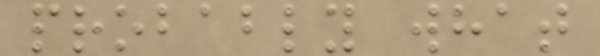probably what
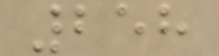258
